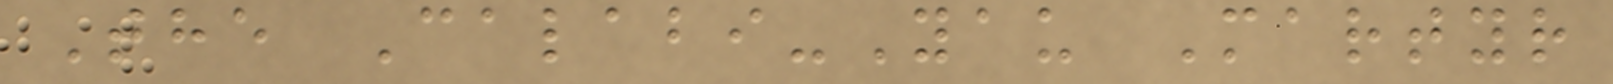The Calabi-Yau Martyr
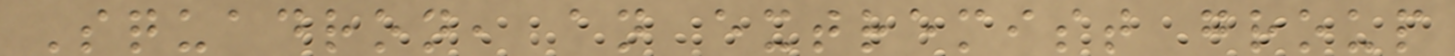Squadron, an extremist group
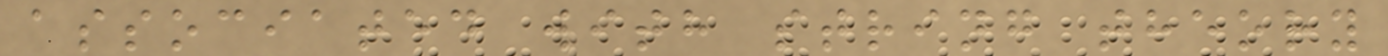associated with string theory
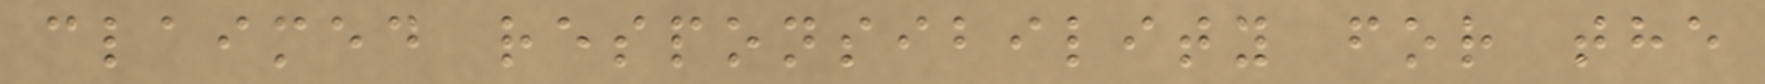claimed responsibility for the
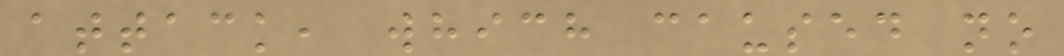attack, which caused no
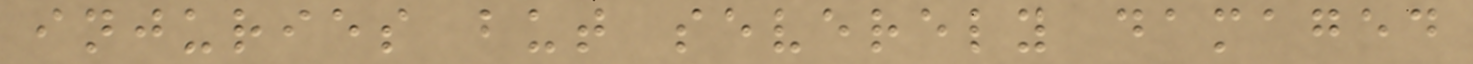injuries but severely damaged
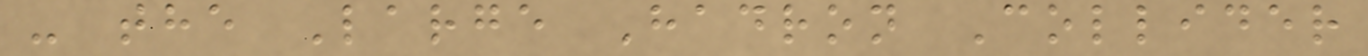- the Large Hadron Collider
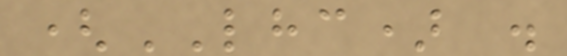(LHC) .
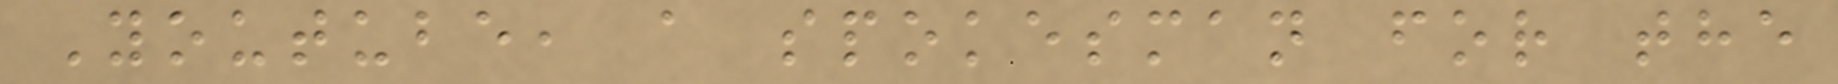Youtube, a spokesman for the
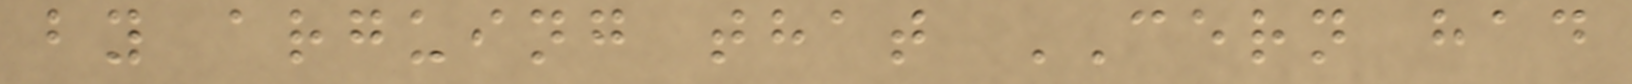by arguing that CERN had
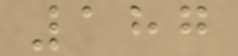187
